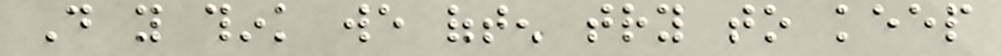Do you think we often try to keep
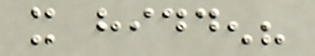it hidden?
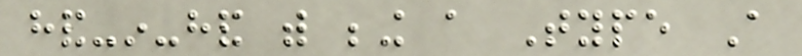hand-in-hand with being a Type A
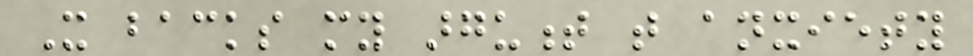It backs my argument that anxiety
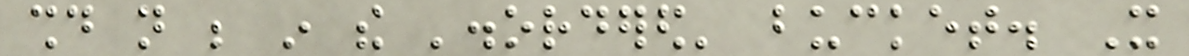should not be in the 'disordered' bucket. It
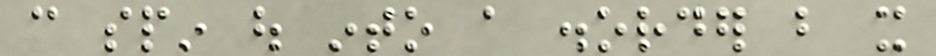can spin out into a disorder but it
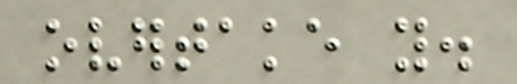overtake you.
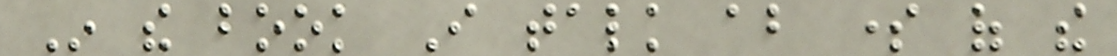In the book I talk about some of the
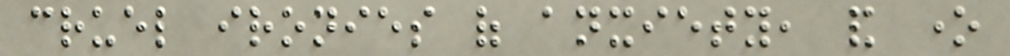cruel ironies of anxiety, and one
